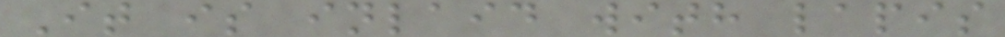It is inlaid with lapis
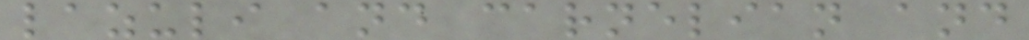lazuli and carnelian and
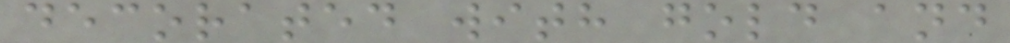decorated with gold and
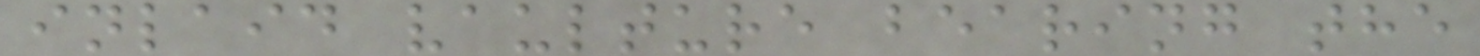inlaid vaulture bearing the
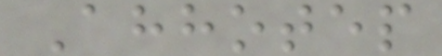Ahhotep
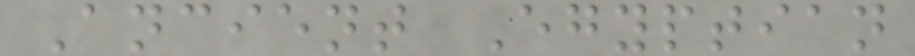Ancient Egyptian
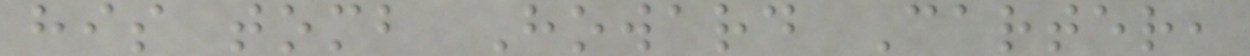his tomb Howard Carter,
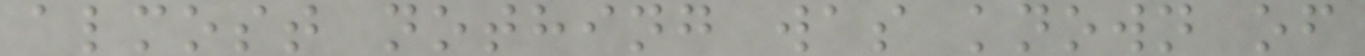almost nothing was known of
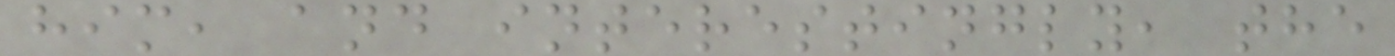him, and interestingly, the
